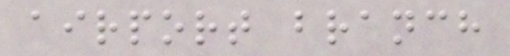airport branch
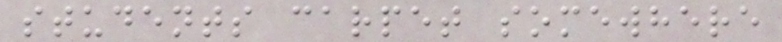students carpet somewhere
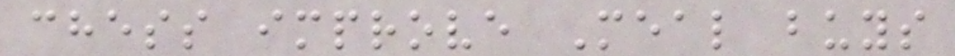chess improve Meal buys
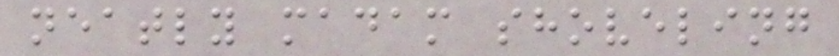neatly madam shoveling
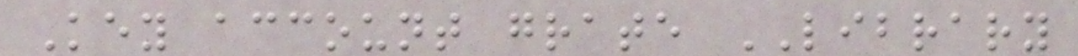Key account grate LIBRARY
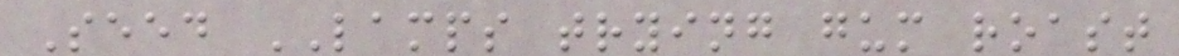Seed LAMPS trying gum roast
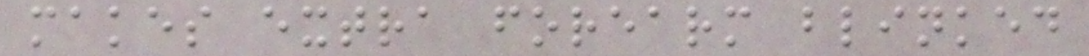makes extra forearm blinked
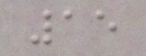15
